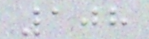108
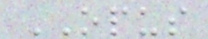OPUS
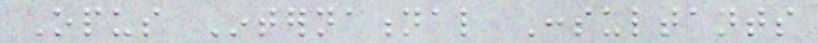Opus International Consultants
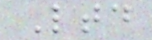Ltd
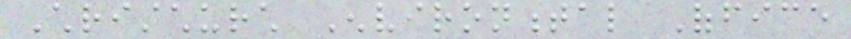Christchurch Environmental Office
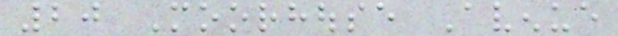20 Moorhouse Avenue
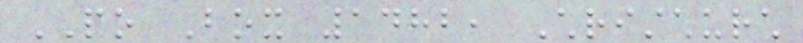PO Box 1482, Christchurch
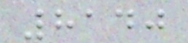8140
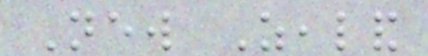New Zealand
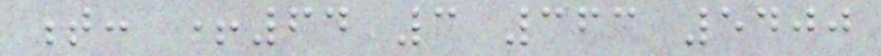t: +64 3 363 5400
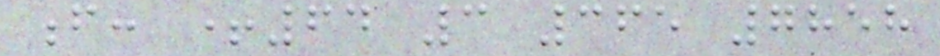f: +64 3 365 7858
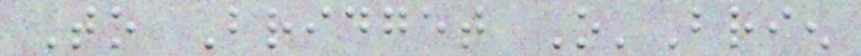To Bridget O'Brien
